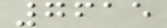7615
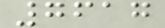7617
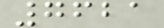7621
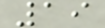19
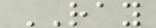RAY
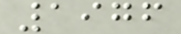1976
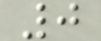0
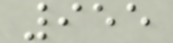955
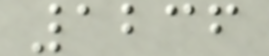1236
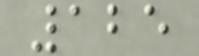125
